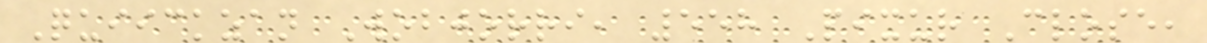Quiickzan Wobjorri, 558 Pixur Close,
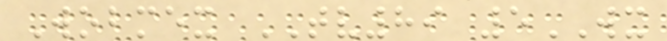Wobmex TV89 5WX
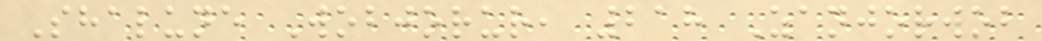Shalune Wobjorur, 218 Zanjorwob
